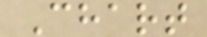Chart
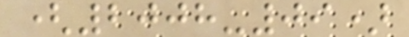(2008-09)
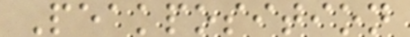Peakposition
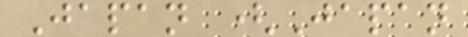Japan (Japan
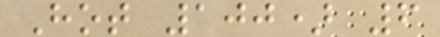Hot 100) 6
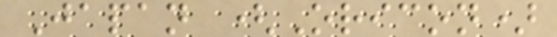Japan (Oricon)
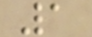1
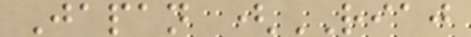Japan (RIAJ
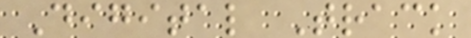Digital Track
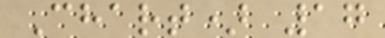Chart) 17
